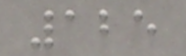125
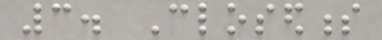3. Closedness
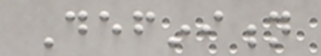Definition
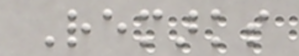Remarks
